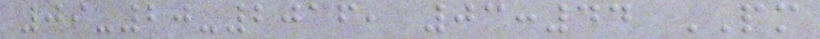09-20-2016, 03:44 PM
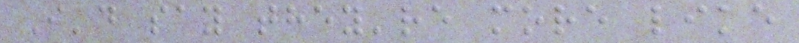I'd say they're more like
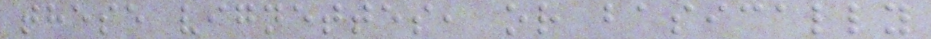these vignettes, or basically
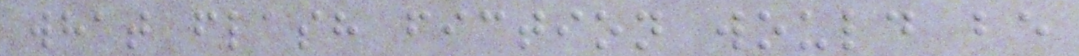what flash fiction would be
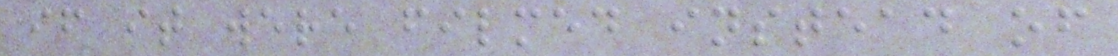if it were filmed instead of
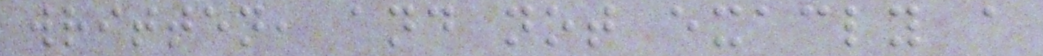written, and not exacly a
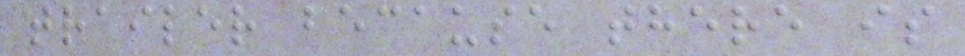trailer because there is
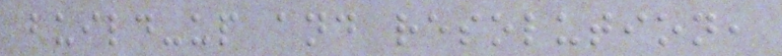build-up and resolution,
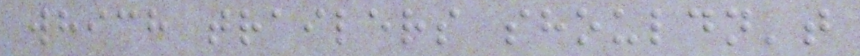which trailers shouldn't
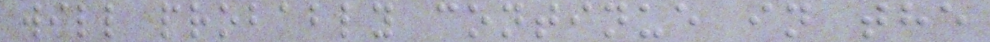will probably continue in the
